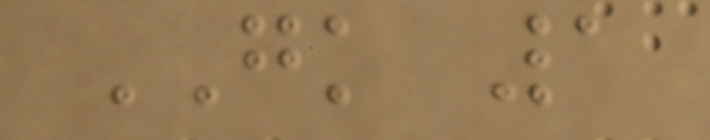GK 1
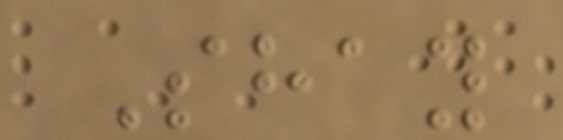Shay
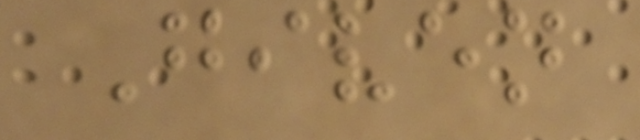Given
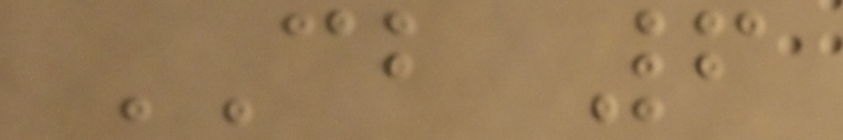CB 6
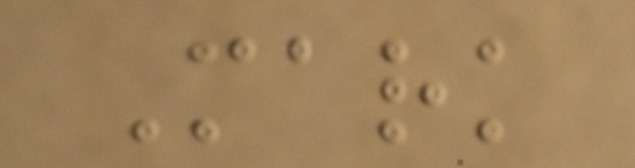Mark
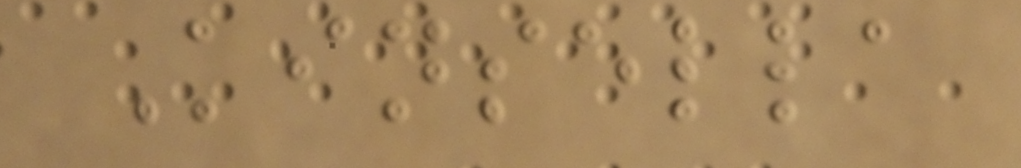Kinsella
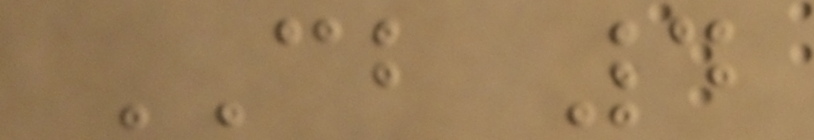CB 4
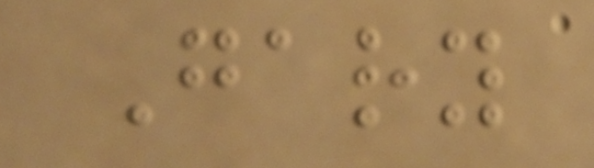Gary
